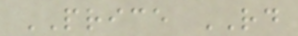PRICE RD
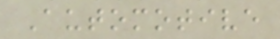Automotive
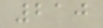210
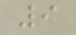9
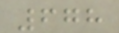678
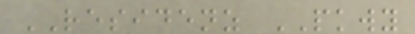RESIDENZ PKWY
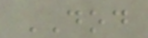DOD
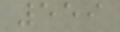559
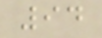94
